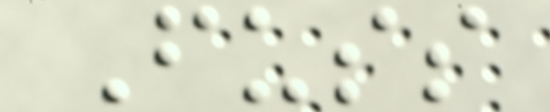Fuss
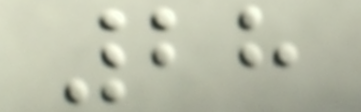28
